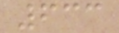633
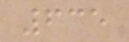635
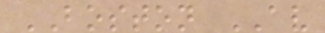BOSTON AV
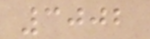3002
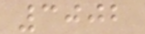3002
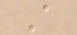A
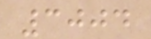3004
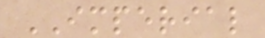IMPERIAL
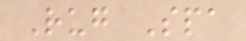Rug Spa
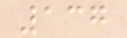137
